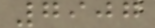7907
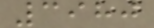3980
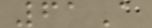61A
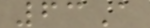63A
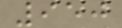950
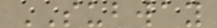SUBWAY
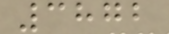3872
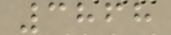3868
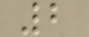2
